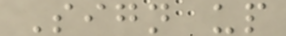Sign up
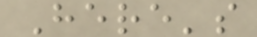Here's
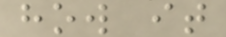how it
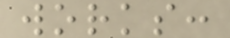works:
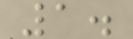1.
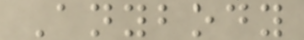Anybody
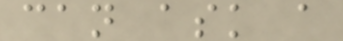can ask a
